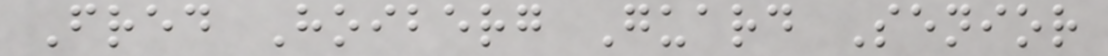Fred Hoiberg Guard Senior
